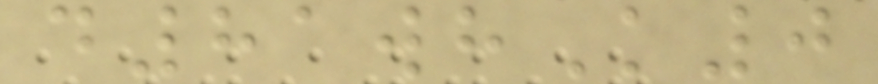d81whK0
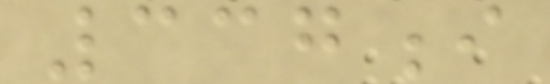337i
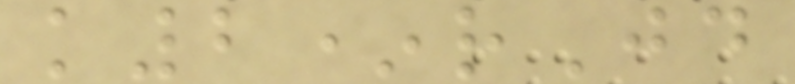k2*rJd
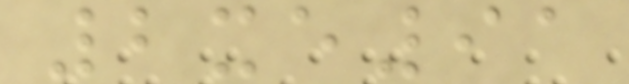2xe91
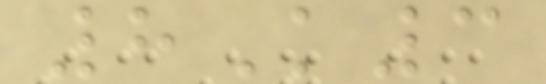8K3
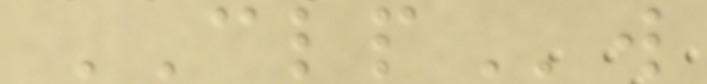CLPw
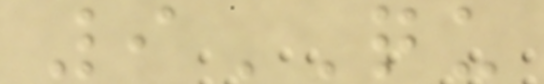9QU
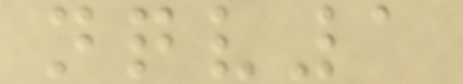nqv1
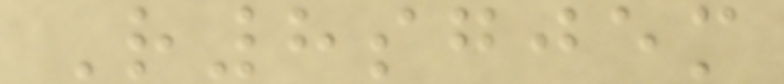R8sgjem
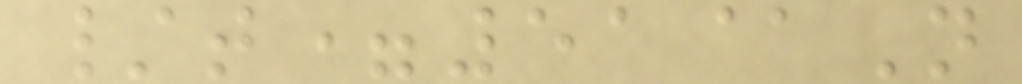/t=51@N
